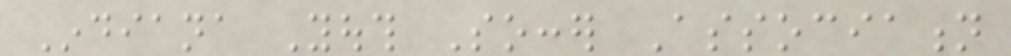Indiana Youth Soccer Association
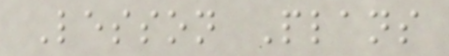Lesson Plans
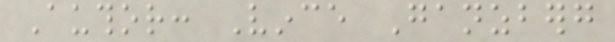Author: Vince Ganzberg
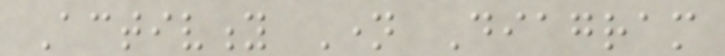Activity Name Diagram
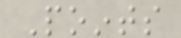Points
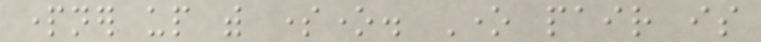partner up with someone. One pair is
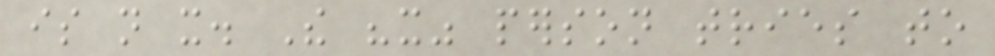is not it. The "it" person tries to
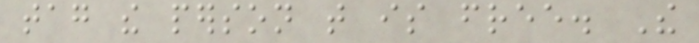tag the person that is free. The
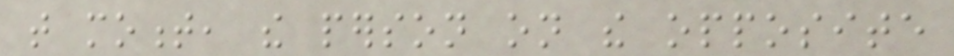that moment, the person on the opposite
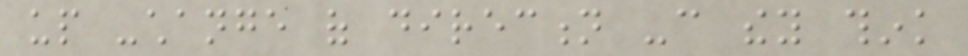up -change of direction -can they think
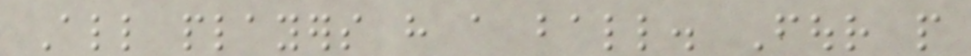All players have a ball. Four people
